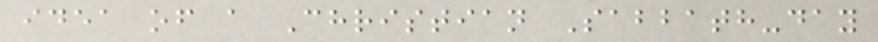idea of a Christian Sabbath-day
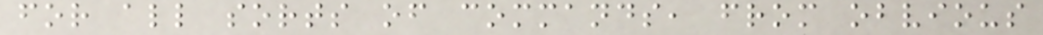for all sorts of commands, from obvious
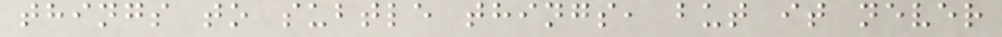things to subtle things, but it never
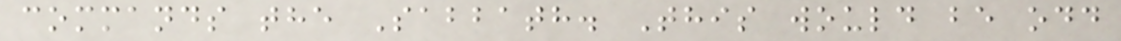commands the Sabbath. This would be odd
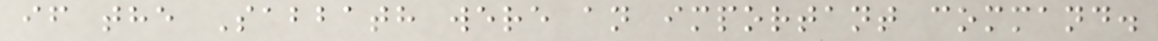if the Sabbath were an important command.
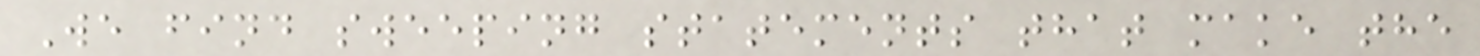We find sweeping statements that make the
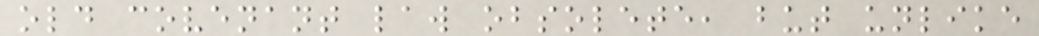old covenant law obsolete, but unlike
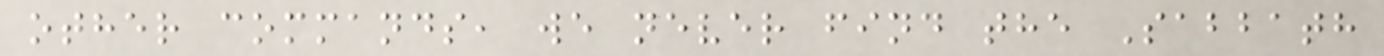other commands, we never find the Sabbath
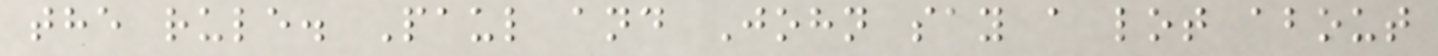the rule. Paul and John say a lot about
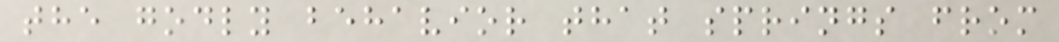the godly behavior that springs from
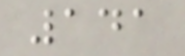141
